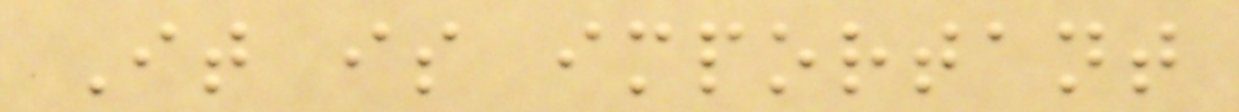It is important
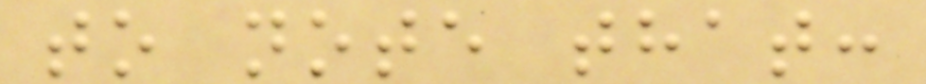to note that:
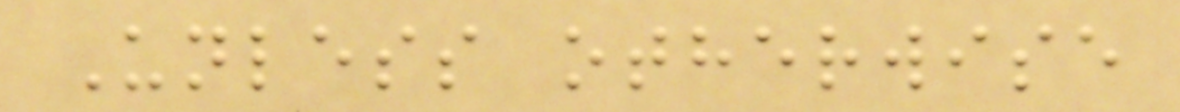Unless otherwise
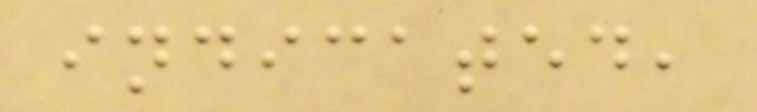indicated,
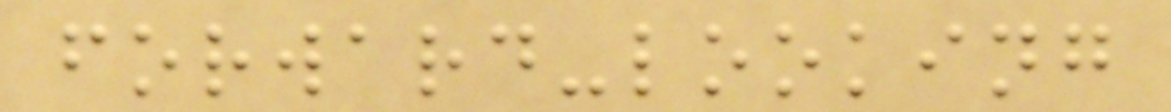forward-looking
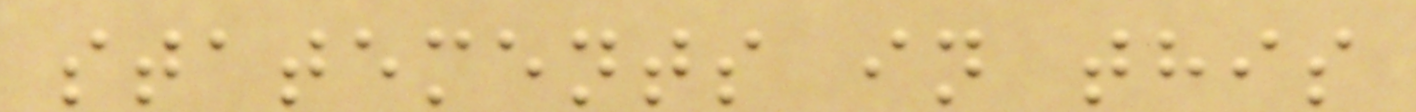statements in this
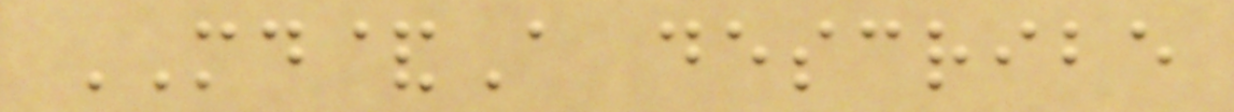MD&A describe
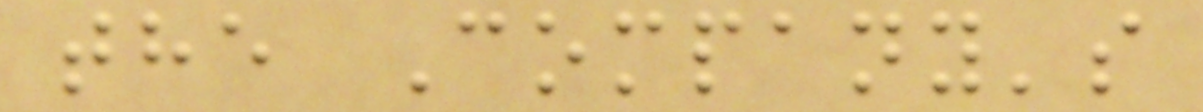the Company's
